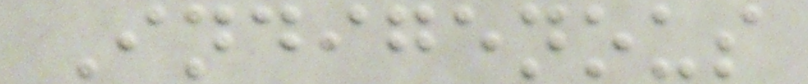Indigenous
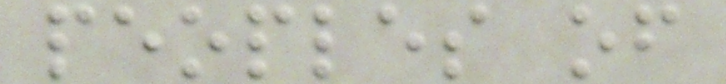peoples of
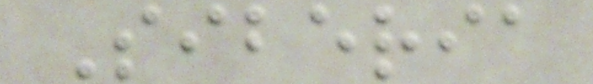Siberia
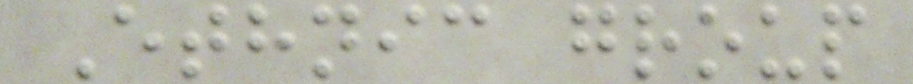Ethnic group
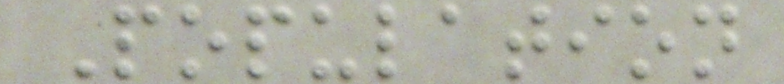Population
